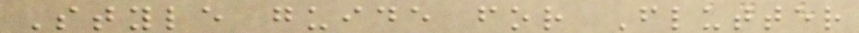Style guide for Flutter
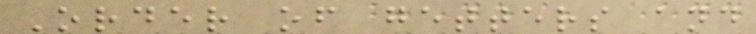Order of getters and
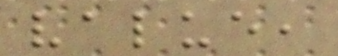value,
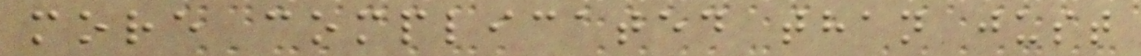more complicated than just
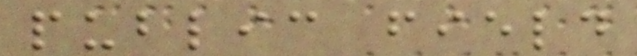public field
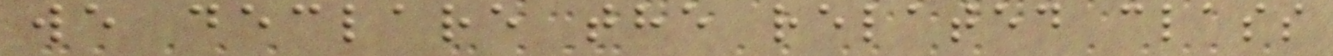we declare the related class
